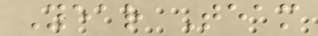Year Team
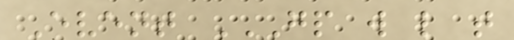Event GP W L T
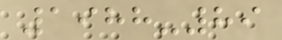1988-89
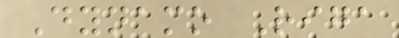Dynamo Riga
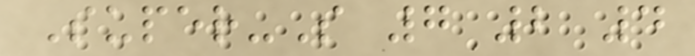Super-S 7 2 4
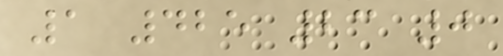1 425 23 0
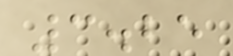3.25
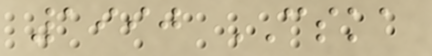1990 CSKA
